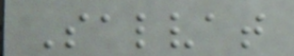Salvat
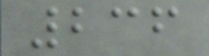236
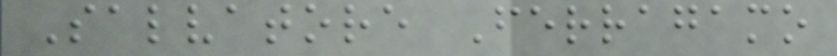Salvatore Ferragamo
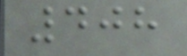408
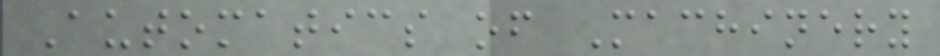Automatics of Machinery
